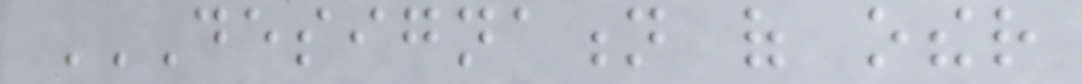DESIGNATION OF OTHER
